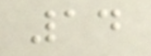14
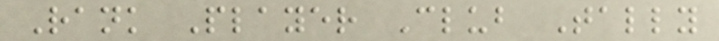Rank Player Club Tally
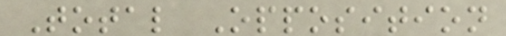Total Opposition
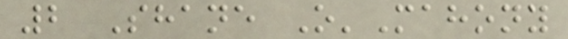2 Shane O'Mahony
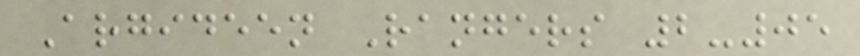Argideen Rangers 2-05
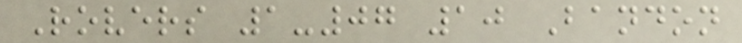Rovers 1-07 10 Bandon
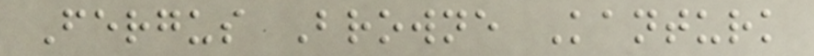Fergus Browne Kanturk
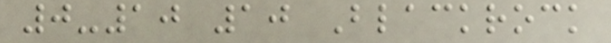0-10 10 Blackrock
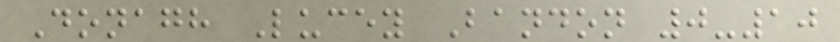Donagh Lucey Bandon 0-10
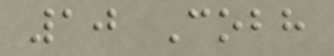10 Cobh
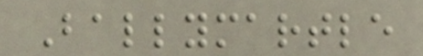Ballymartle
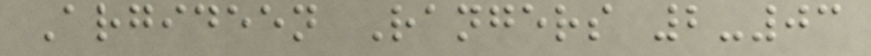Argideen Rangers 2-03
